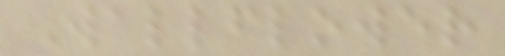Wallflower
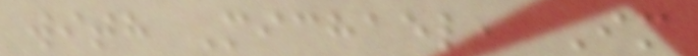with Michael, Im
